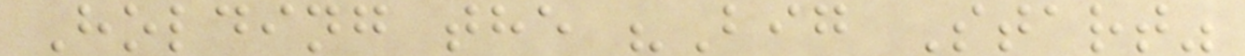Holding the "Big Start"
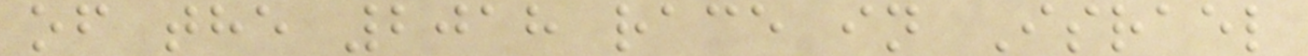of the 2018 race in Israel
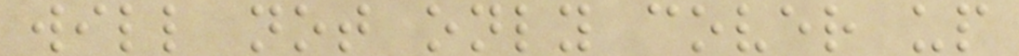will not only cover up
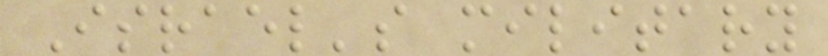Israel's military
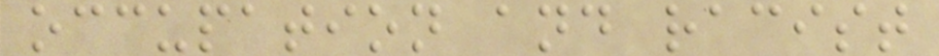occupation and racist
